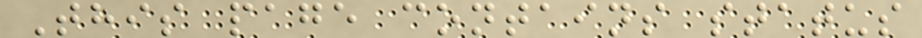This page contains status
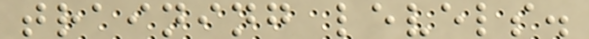training levels.
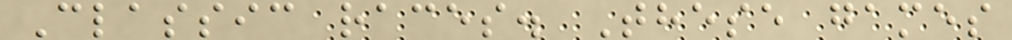Classic races. These games
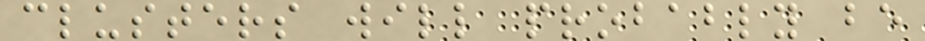clusters will probably be
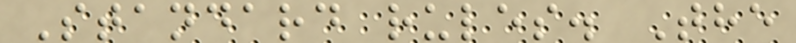Standard rules. The
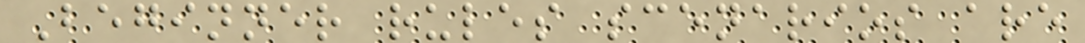Beginner rules scenarios are
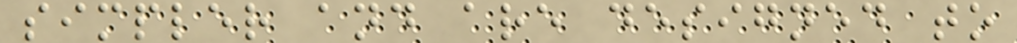simpler and are designed to
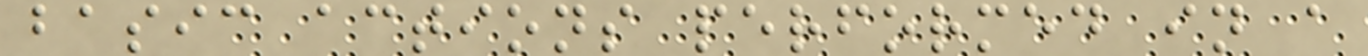basic actions performed in a
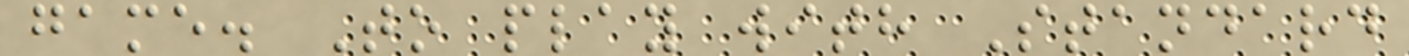game. To play with Standard
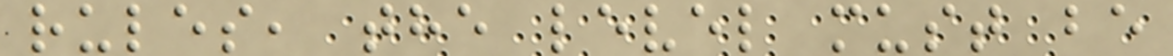rules, the level must be
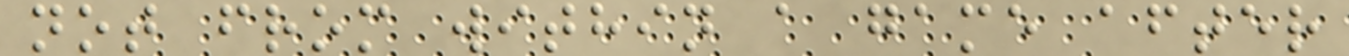not from within a game after
